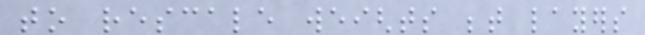to rescale weights between layers
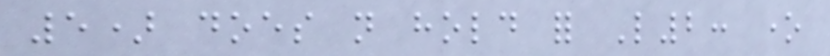5) does not hold for L2: one
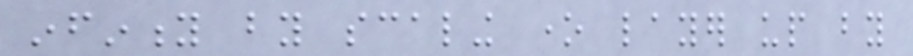infinity by scaling one layer up by
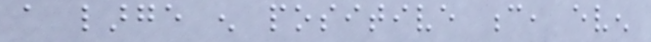a large enough positive c, even
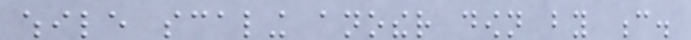while scaling another down by c.
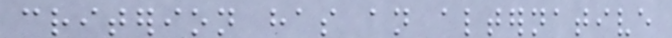criterion has an alternative
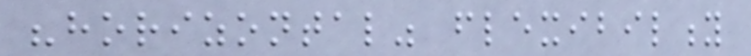"horizontal" flexibility
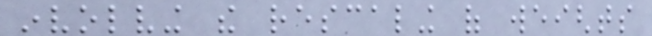involving the rescaling of weights
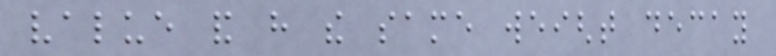value and have the same weight decay
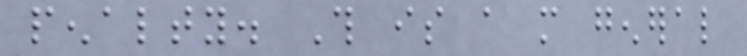penalty. This is a more general
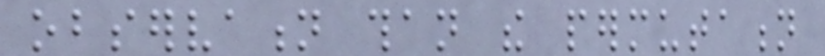observation than the permutation
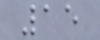15
